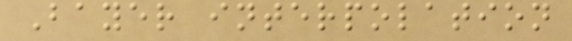Bayer interpolation
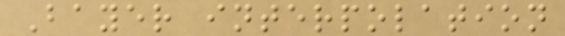Bayer interpolation
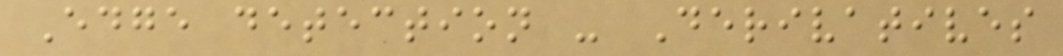Edge detection - Derivatives
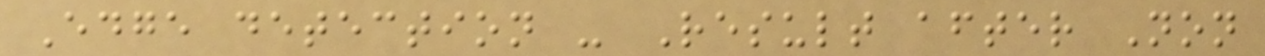Edge detection - Result after Non
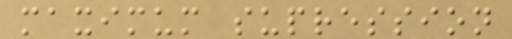maximum supression
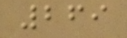269
